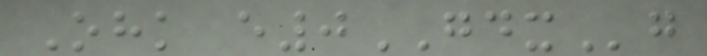Ohk e0GDXg
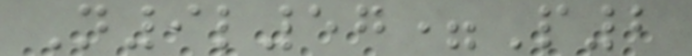N9l57=P2
